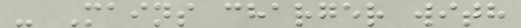- Mains charger with
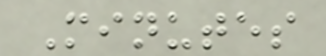Minutes
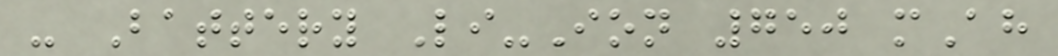- Battery Li-Ion 750 mAh
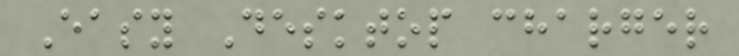Easy Desktop charger
